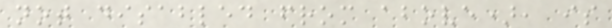not disabled from above), is
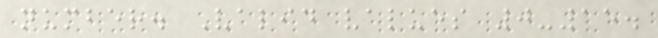number. Valid values 0-15.
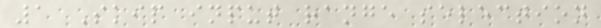1 Skip input range selection
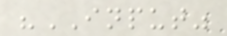"INPUT"
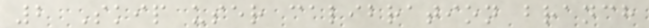2 Skip user calibration branch
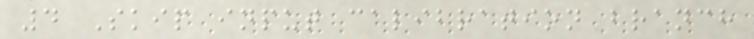4 Skip input calibration branch
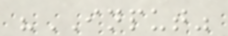"INPUT"
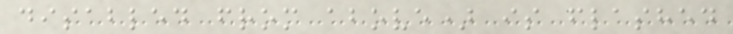disabled from above) is flashed
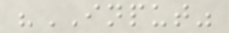"INPUT"
